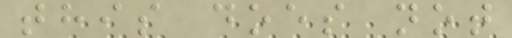this does not
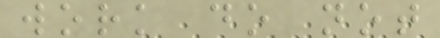work do not
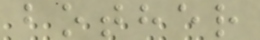bother
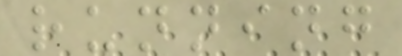running
